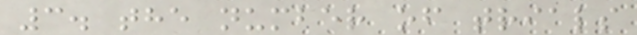3. the number of trials
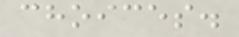choices.
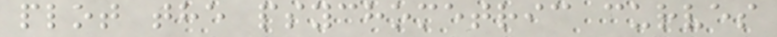plot the psychometric curves
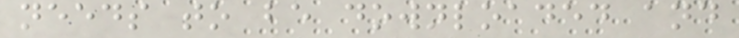needs to be downloaded and
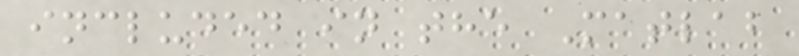included in the Matlab
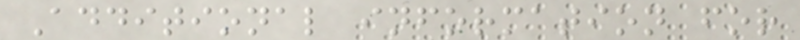Additional information for
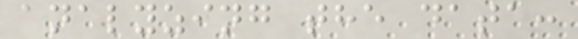analyzing the data:
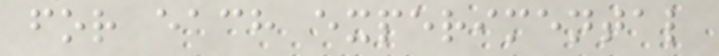for each experimental
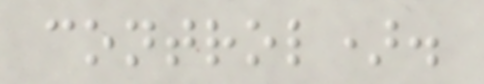control).
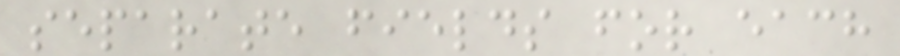separate fields for each
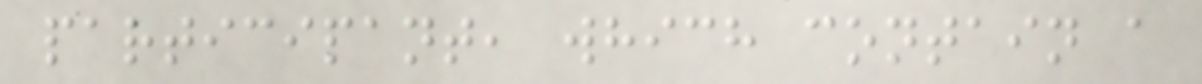participant, which contain a
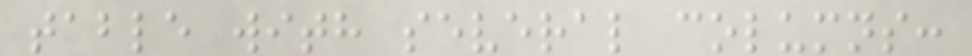table with several columns:
